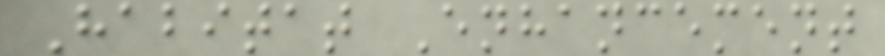Habitat Enhancement
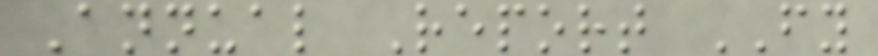Annual Report FY
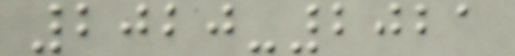2020-2021
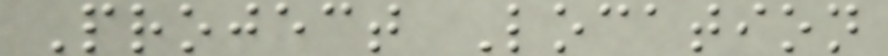Project Location
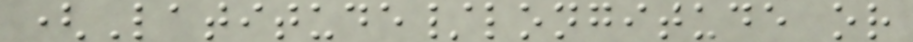(Latitude/longitude or
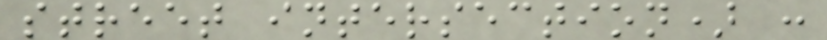street intersection) :
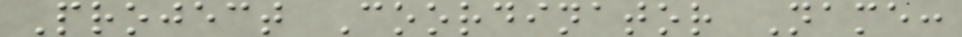Project Coordinator Name:
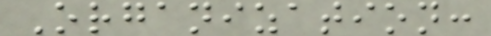Organization:
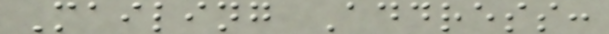Mailing Address:
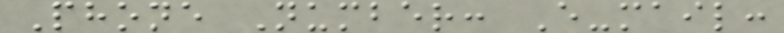Phone Number: E-mail:
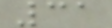31
